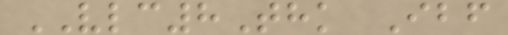VLC8Thk Ibf
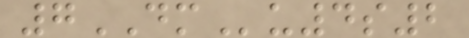7DMu4s2
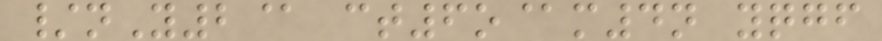/nY2@ ct6o@m4n yqgf
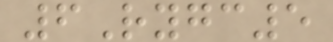6Rygc5
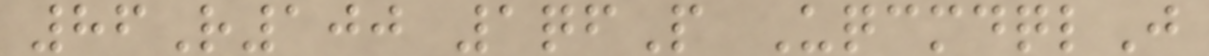86R100 1qfP UqcmdqlJ
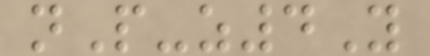nP-z4Y
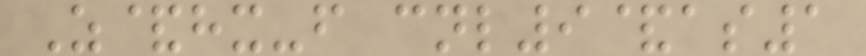Z&hx-f cnl9&as1
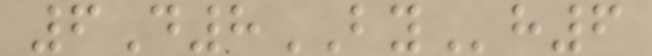6D8BYh6
